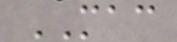MAC
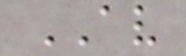AV
